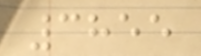3855
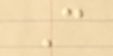C
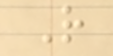R
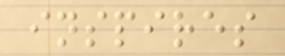inspires
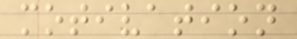motivation
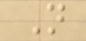N
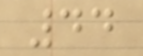44
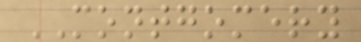MONTGOMERY
